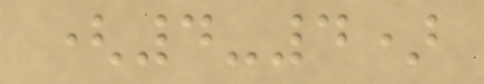(4-4)
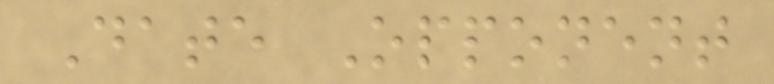Date Opponent
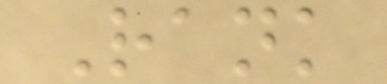Rank
